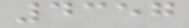4357
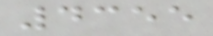4355
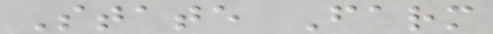State Farm
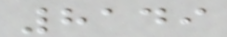8149
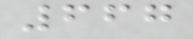667
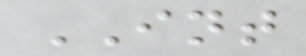INT
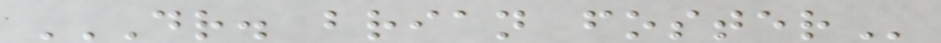DR. BRIAN FOSTER
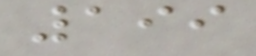199
